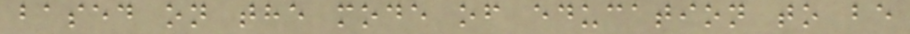based on the mode of education to be
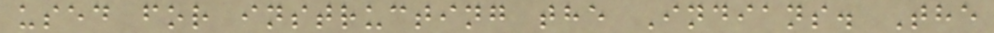used for instructing the Indians. The
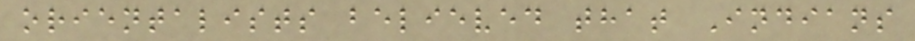orientalists believed that Indians
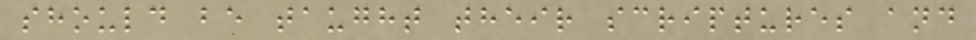should be taught their scriptures and
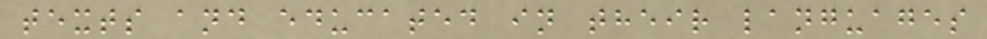texts and educated in their languages
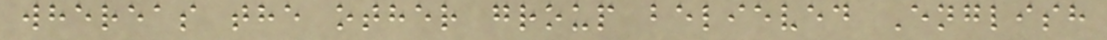whereas the other group believed English
